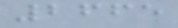2665
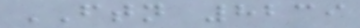FTN 8239
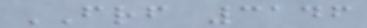FRF 3146
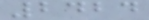2424
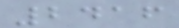2416
